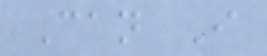Can I
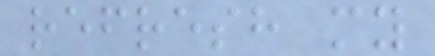refresh my
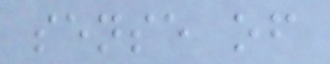sense of
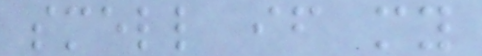smell if my
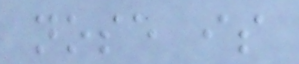nose is
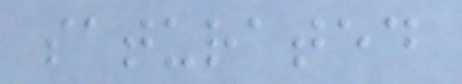saturated
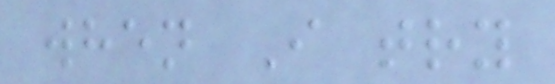when I try
